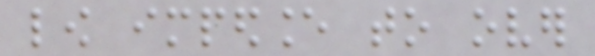low impedance to over
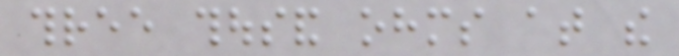three thousand ohms at the
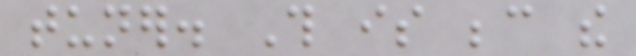tuner. This is because the
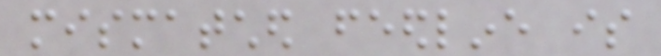mismatched feedline is
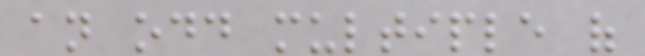an odd multiple of
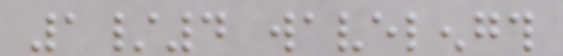1/4 wavelength
